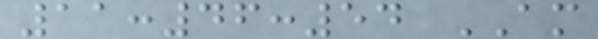11:46:54 AM
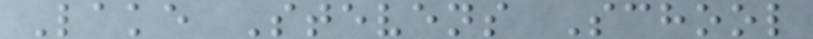Lake Stevens School
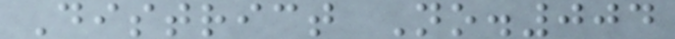District No.004
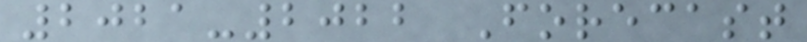2021-2022 Forecast
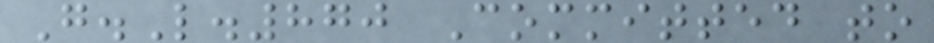G.L.870 Committed to
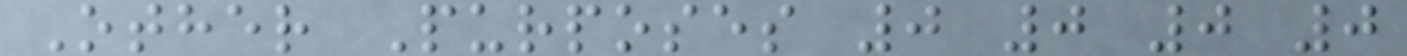Other Purposes 0 0 0 0
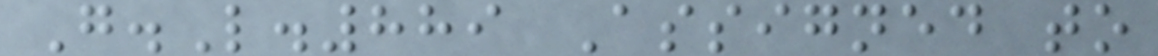G.L.889 Assigned to
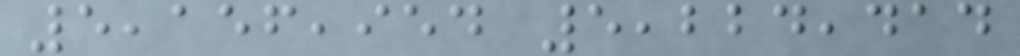5,156,954 5,224,414
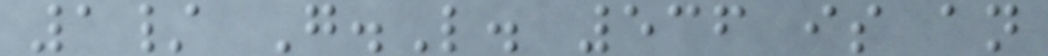1/ G.L. 536 is an
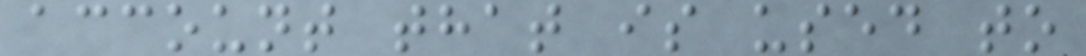account that is used to
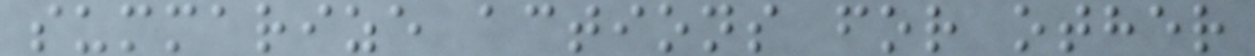summarize actions for other
